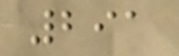291
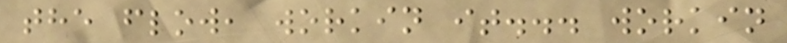the flow, workin it... workin
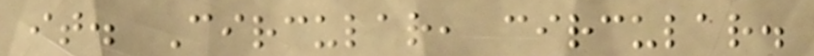it. Circular, circular.
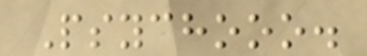Psychooo.
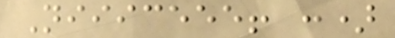Niiiceee! :)
